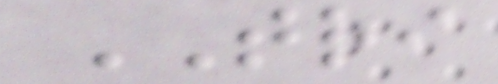TRI
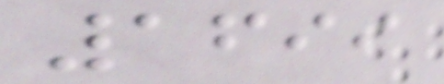1699
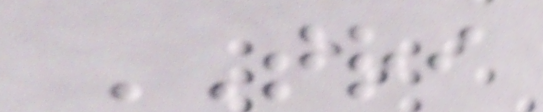TRI
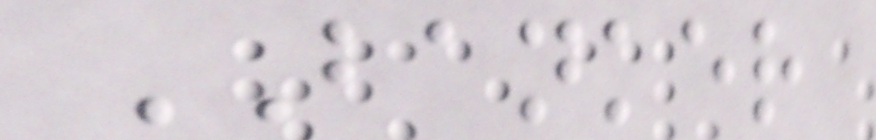BANKER
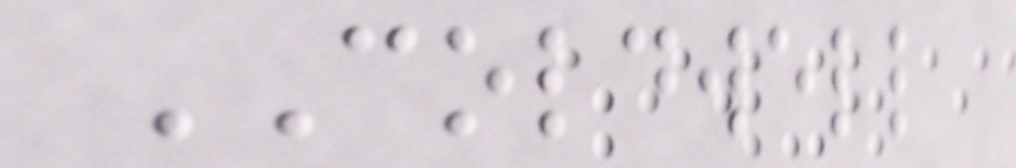COLDWELL
